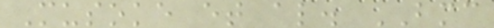Musoke et al. BMC
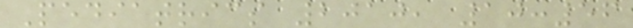Pediatrics 2010, 10:56
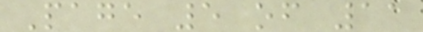Page 5 of 11
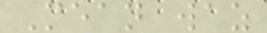Mean waz
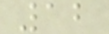12
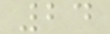24
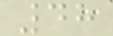48
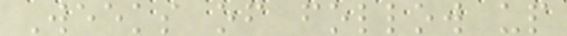Weeks of follow up
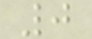0
